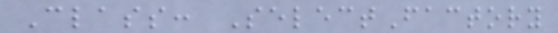Class: SelectFactory
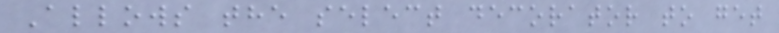Allows the select decorator to get
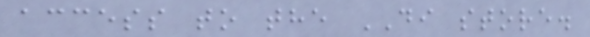access to the DI store.
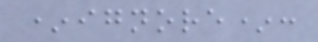*ignore*:
